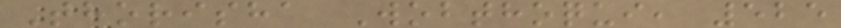Thorisha Wobthoqui, 525
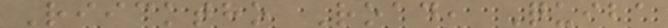Riicktho Road, Quiba
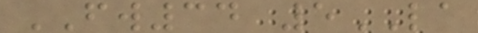FW34 5LA
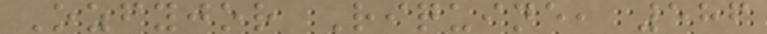Ozfyjor Riquine, 586
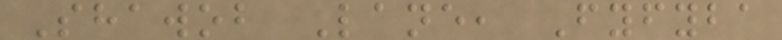Shawob Lane, Fyfyba
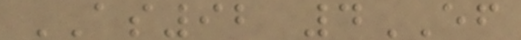AS92 4EF
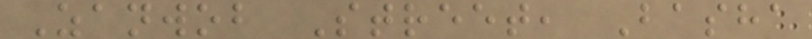Zanwob Street, Basha
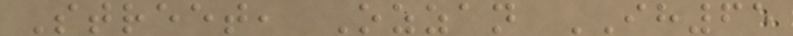Street, Ozzan IH65
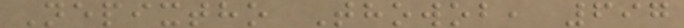Nepixtho Thowob, 697
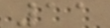11
